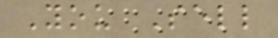You Sell
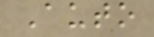Auto
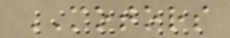MOTORS
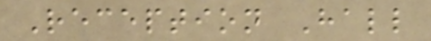Reception Hall
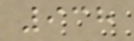938
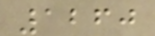1260
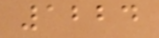1224
